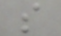s
